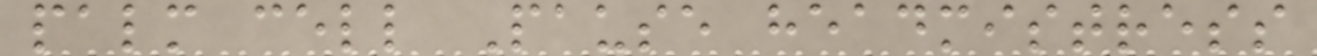palm cell Pause headmistress
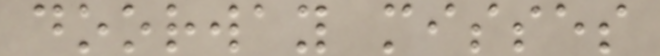doorway misses
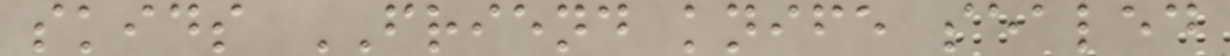skids FRIEND knife sealed
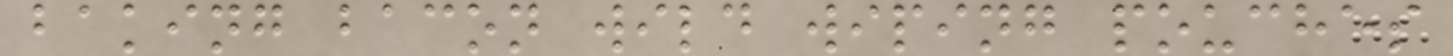baking bacon wild wiping pouches
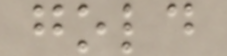gold
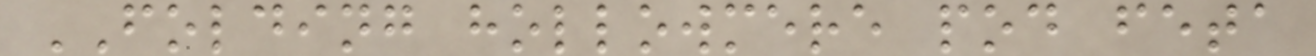FOLDING hollowmere pod feta
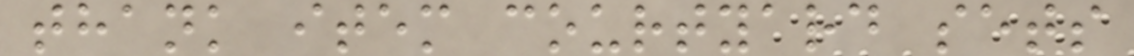thank item courtyard sets
